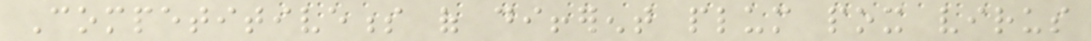Competitiveness of different plum pox virus
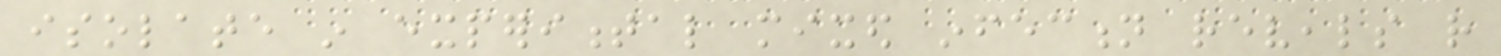isolate in experimental mixed infection reveals rather
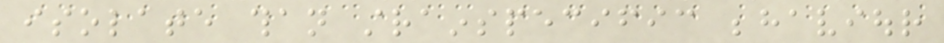isolate than strainspecific behaviour
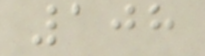108
